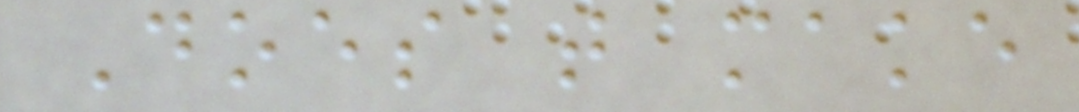Does that make
